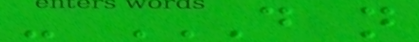- DO NOT
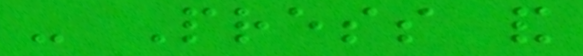- Press and
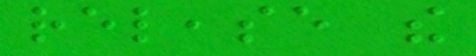release the
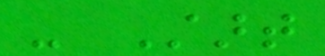- Start
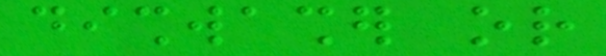dishwasher or
